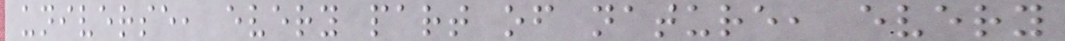universe, every part of nature, every
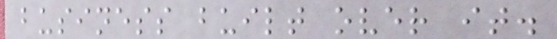business built over it.
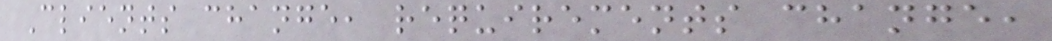Clients change, requirements change,
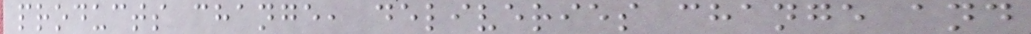products change, deliveries change and
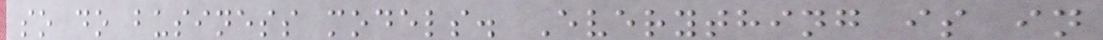so do business models. Everything is in
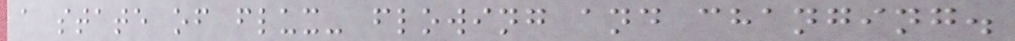a state of flux- flowing and changing.
